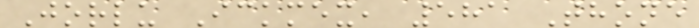Jorlu Ickmex, 581 Thone
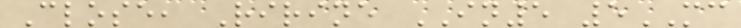Close, Ririne IN5 5MC
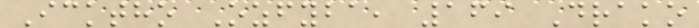Icktho Ozfyba, 169 Drako
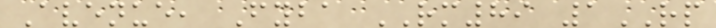Avenue, Fyba RM89 1RP
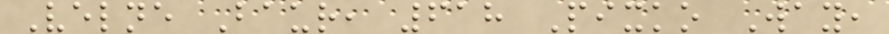Velne Baur, 618 Pixko Way,
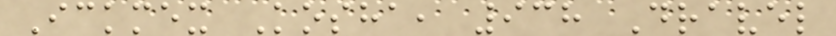Ickmex Kosha, 938 Dravel
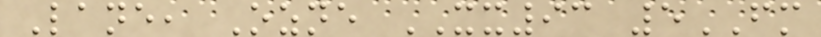Lane, Ozne XX93 5FM
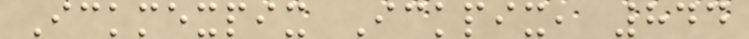Ickmexpix Ickpix, 844
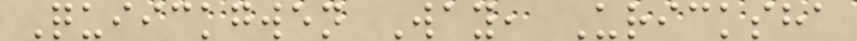Quiickgwen Way, Uricksha
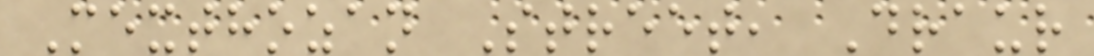Mexthozan Street, Draur
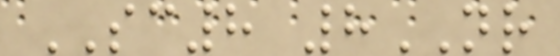SC8 8NR
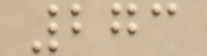273
